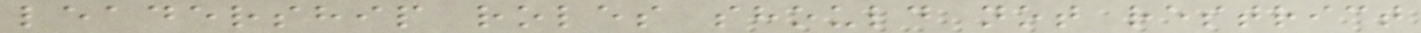leadership roles should not restrict
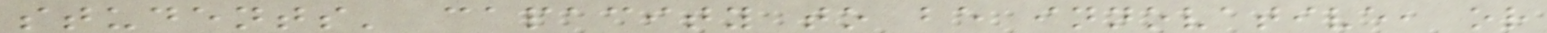students' capacity to be innovative, or
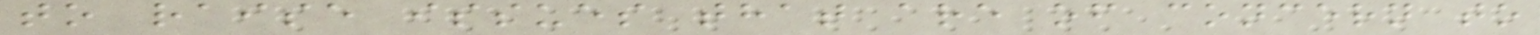to raise issues that are of concern to
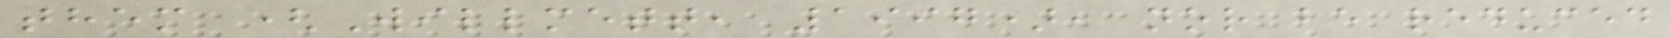them (Willmett, 1997), nor be reduced
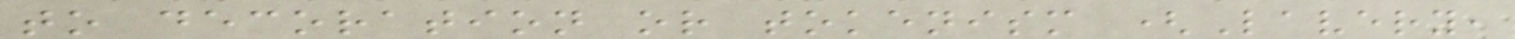to decoration or tokenism (Lavery,
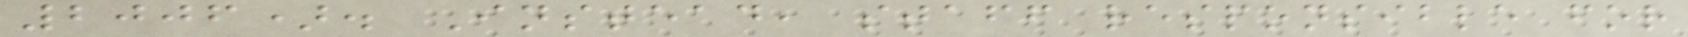2006). Instead, staff responsible for
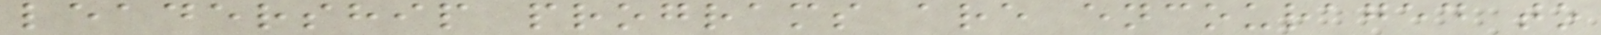leadership programs are encouraged to
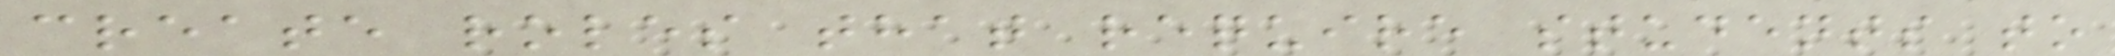create roles that require students to
